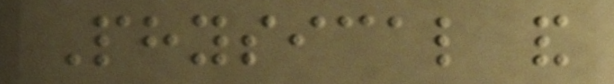Physical and
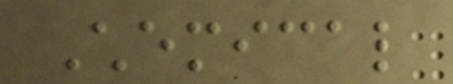Chemical
